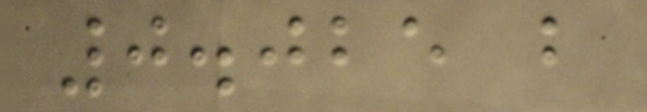0.025 b
